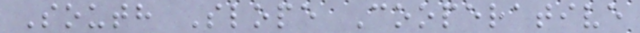South Slope Cooperative
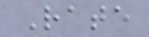Rate
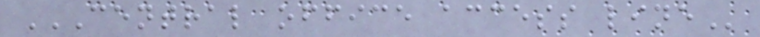CENTRAL OFFICE ACCESS LINE
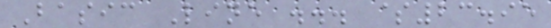Basic Line ... $23.95
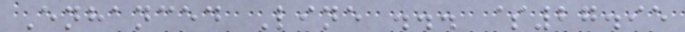Enhanced Line ... $27.95
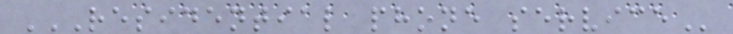RESIDENTIAL PHONE SERVICE
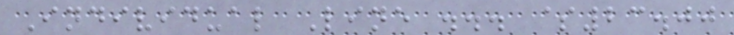Individual Line ... $23.00
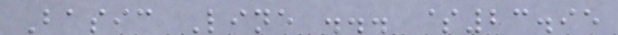Basic Line ... $23.95
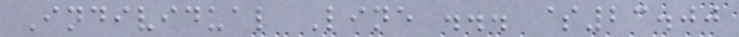Individual Line ... $23.00
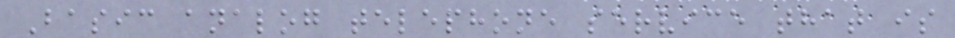Basic analog telephone service that is
